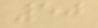50
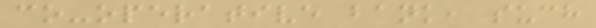co-operative bank, such
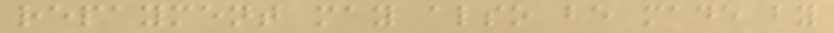repayment may also be made by
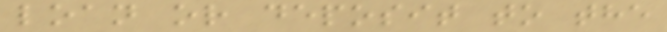loan or deposit to the
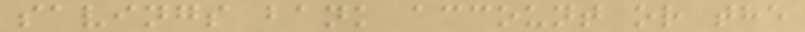savings bank account or the
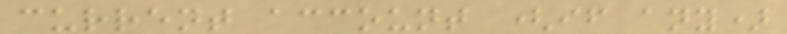current account (if any)
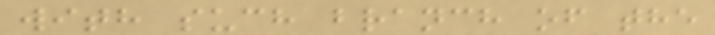with such branch of the
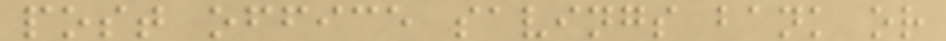post office savings bank or
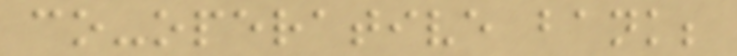co-operative bank;
